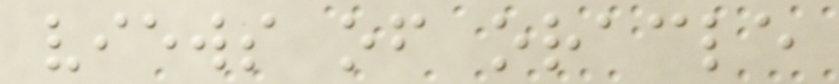views of oracle
